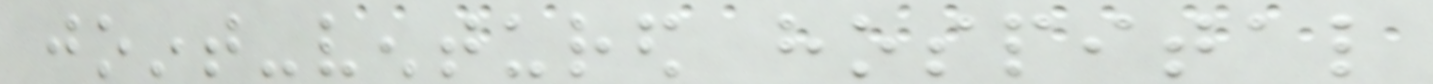joint-ventured hospital
